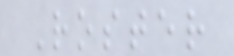Roster
